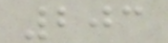203
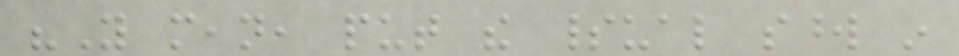"You mean, put the spiritual sword in
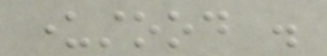understood .
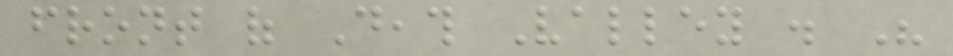front of Death Valley . His
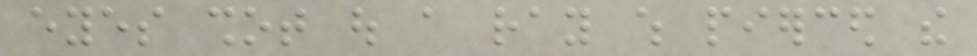eyes shot out a ray which pierced the
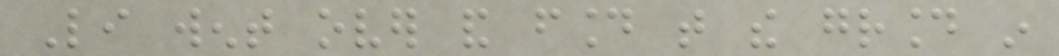Li went over and found that the ground in
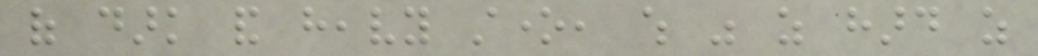of dark and heavy stone, which was as hard as
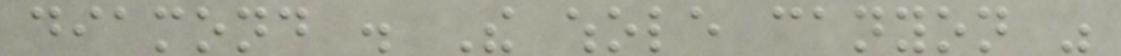diamond . The whole canyon was
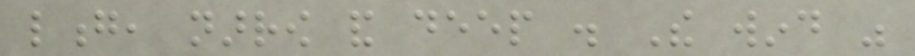long, narrow and deep . The wind was
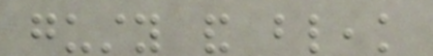gusty and bleak
